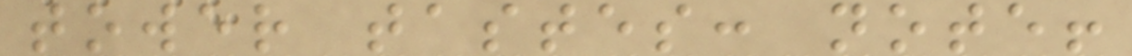tower tastes: note!
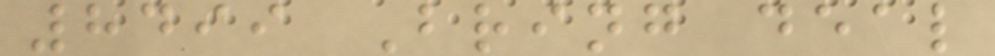8499 Bring deal
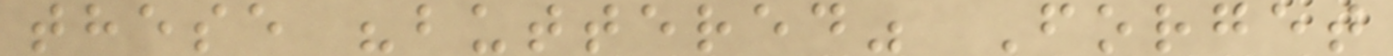these "buttered" Forget
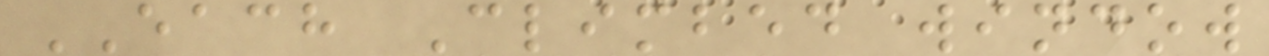EACH Climbed window
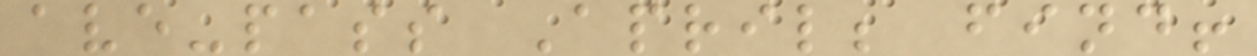ave-pass April; find!
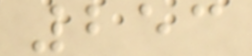253
